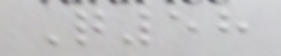Q58
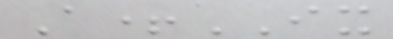A+IX
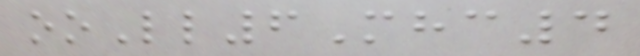ooLl6Mhc4
